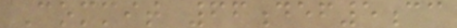Commit 66def5cc
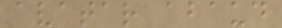avatar abaud
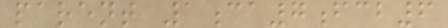parent 1ca7fcb6
